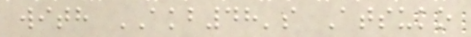with AKB48's Atsuko
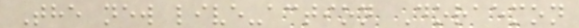The new live-action Doraemon
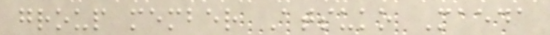group member Atsuko Maeda
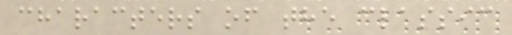characters of the classic
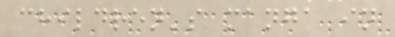children's manga in
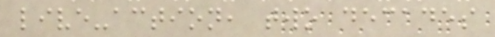live-action, two decades
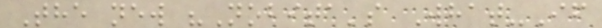The new "Nobita's What-If
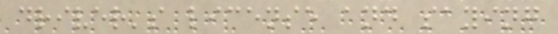driver's license and saying
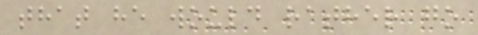that he would rather go
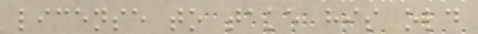license to take his old
